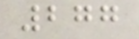277
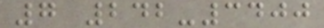7 242-3400
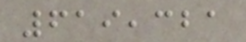619,321
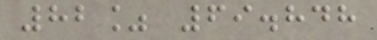82% 69.848
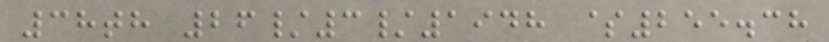38th 26/3/1948 $255.38
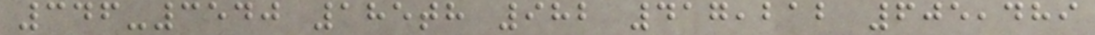346-3540 185th 982 417,212 605,489
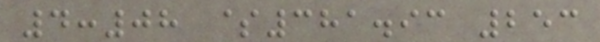4:08 $381.93 253
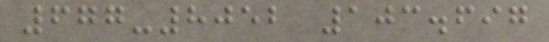677-8052 103.697
